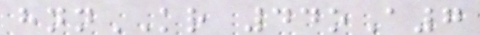hnnKR 44oA7
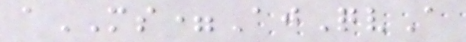aMS=AjQvA
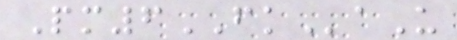Pm6FKaU
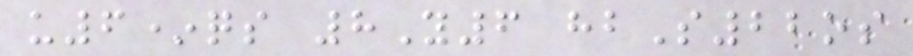u6*qs 8Y6 hbS22os
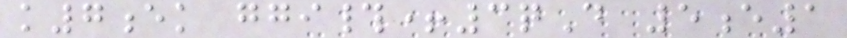k7ek ggi#+3qD 5e1
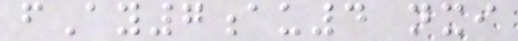fAy7au4 nxi
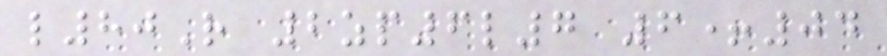l80R 2zp6l7 6+04
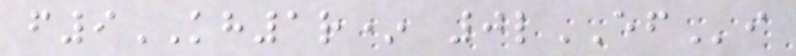f9KH1r* 0lEFi
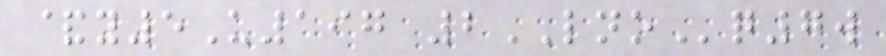&y5U197 2LNOq7w
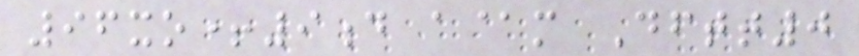96xo+9d a@m Dftt0
